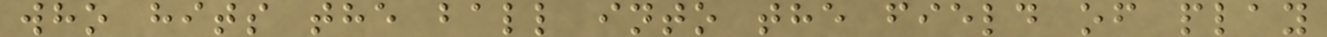who hits the ball into the field of play
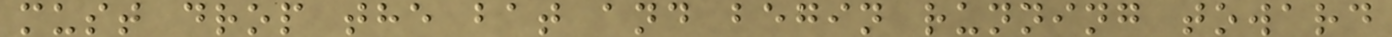must drop the bat and begin running toward
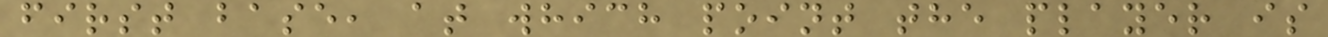first base, at which point the player is
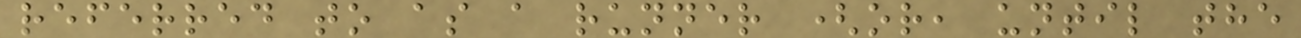referred to as a runner (or, until the
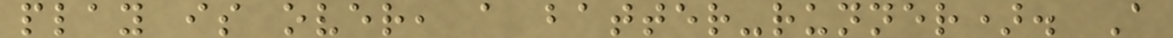play is over, a batter-runner). A
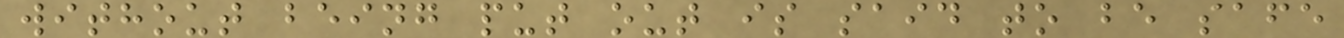without being put out is said to be safe
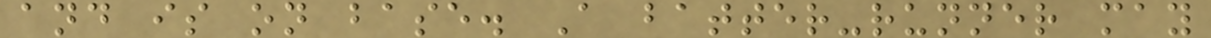and is on base. A batter-runner may
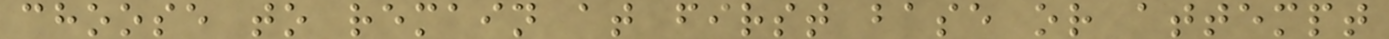choose to remain at first base or attempt
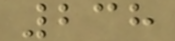238
